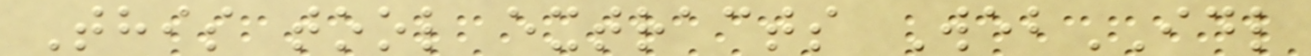This tool extracts WebIDL
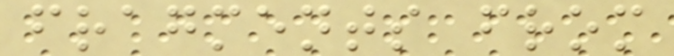fragments from
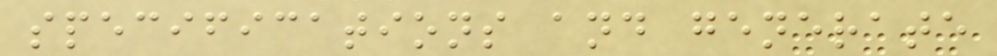specifications and generate
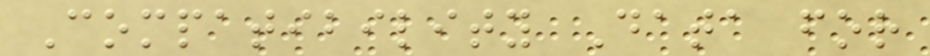Compatibility Data for
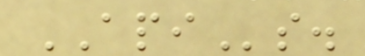APIs.
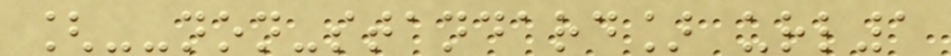[--non-standard] url1
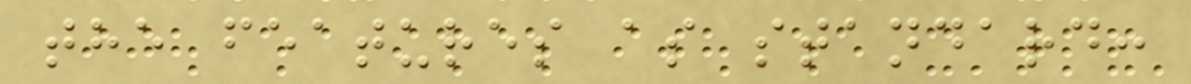the features as standard:
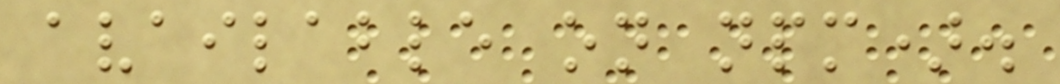available on npm).
